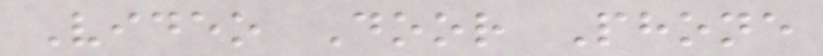Video Door Phone
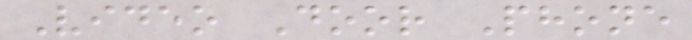Video Door Phone
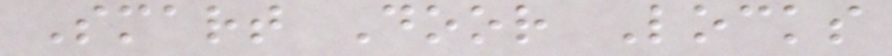Smart Door Locks
